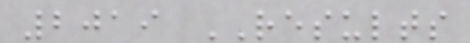2019 RESULTS
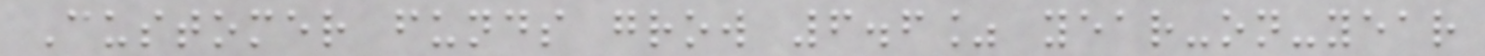Customer funds grow 6.6% year-on-year
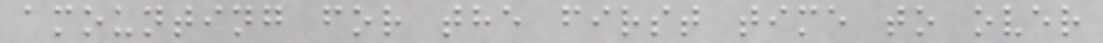amounting for the first time to over
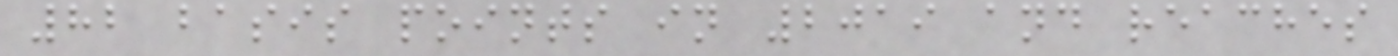82 basis points in 2019 and reaches
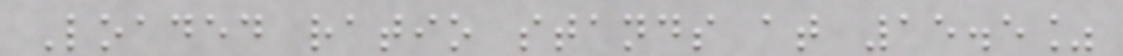Loaded ratio stands at 15.5%
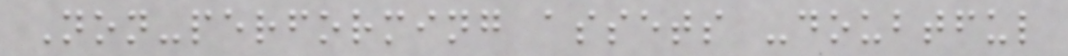Non-performing assets -doubtful
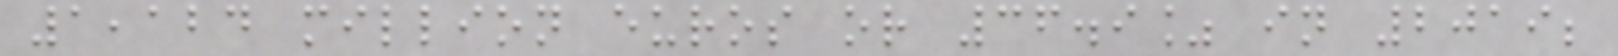1,124 million euros or 36.9% in 2019;
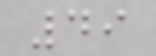49
